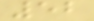52
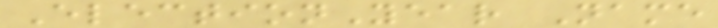ElectionYear Name
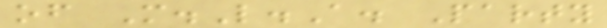of M.L.A. Party
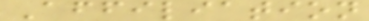Affiliation
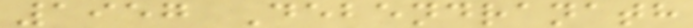1957 Debendranath
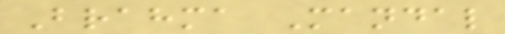Brahma Mandal
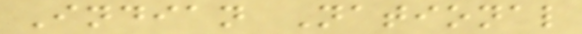Indian National
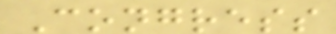Congress
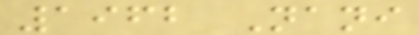1962 Nani
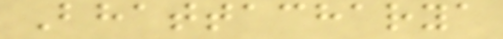Bhattacharya
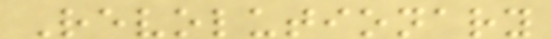Revolutionary
